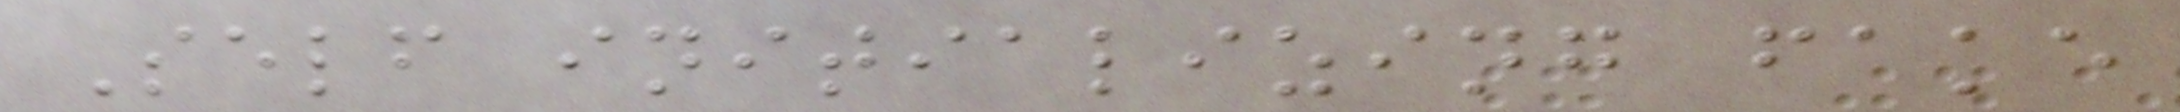Self initializing fake
